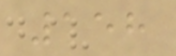158
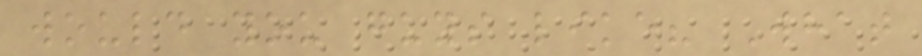would you guys like? What
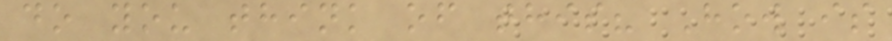do you think of this? How is
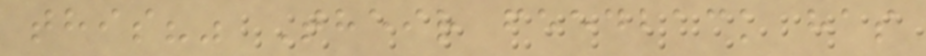this?" Their feedback has
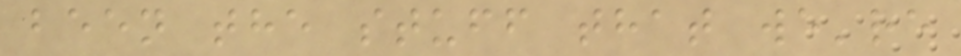been the stuff that we're
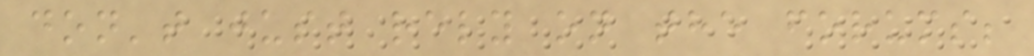don't just rely on the forums;
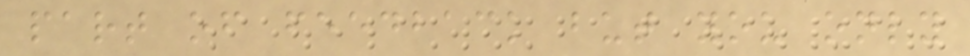part of feedback but you only
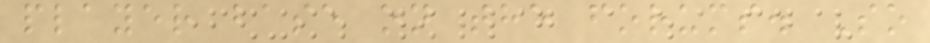player base on the forums. So
